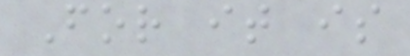For it is
